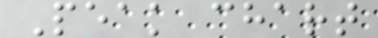Peak chart
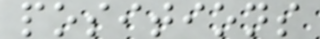positions
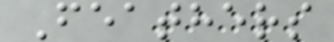Feathers
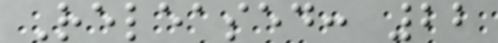Released: 22
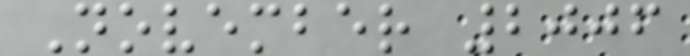November 2006
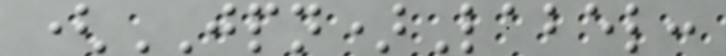(JPN)Label:
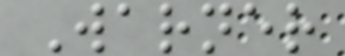Warner
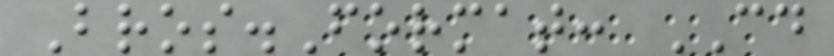Bros.Format: CD
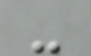-
